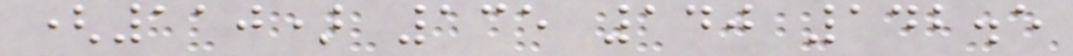(110) 135 140 142.5
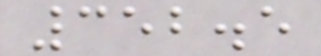352.5
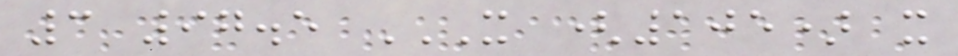3 97.5 X (105) X
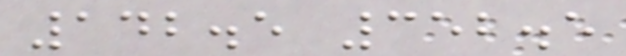142.5 352.5
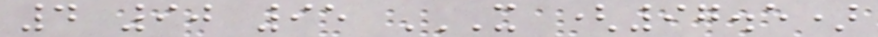4 90 95 X (97.5)
